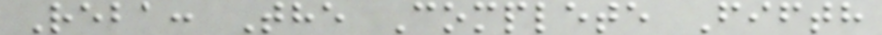Reba: The Complete Fifth
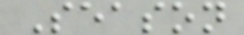Season
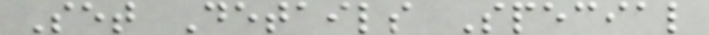Set Details Special
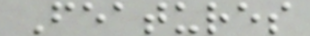Features
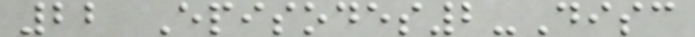22 Episodes2-Disc
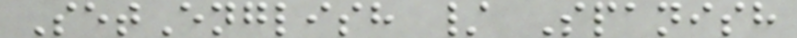SetEnglish / Spanish
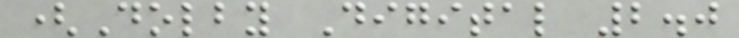(Dolby Digital 2.0
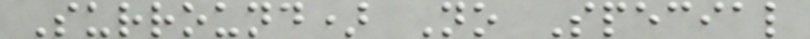Surround) No Special
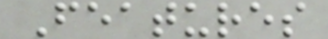Features
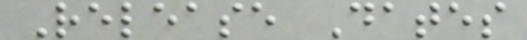Release Dates
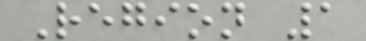Region 1
